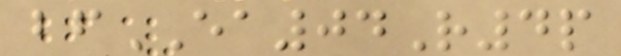bfEA04R4p
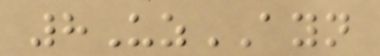8UzAYN
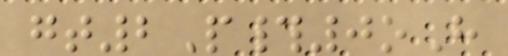gt2P#0oH
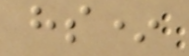hs*
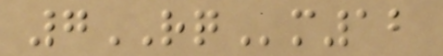7RQm12
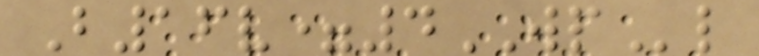B16v=4WPl
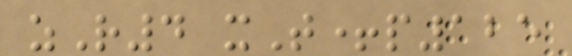zR4 xT+p125
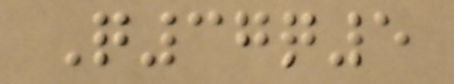Q37q5
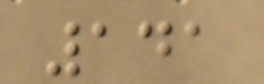141
